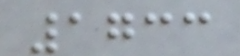1733
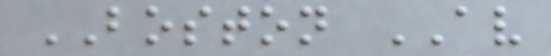BOSTON AV
